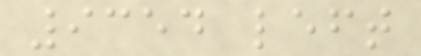9354 left
